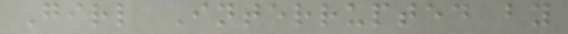Girl Interrupted by
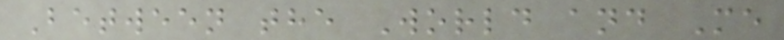Between the World and Me
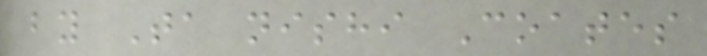by Ta nishi Coates
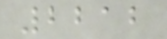2212
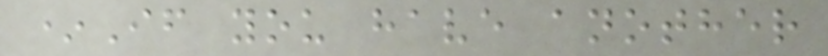*If you have another
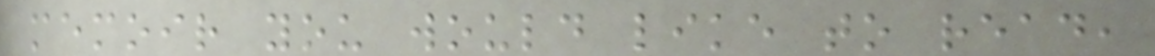memoir you would like to read,
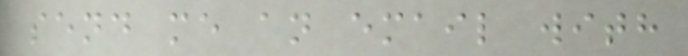send me an email with
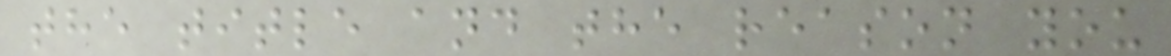the title and the reason you
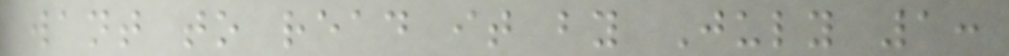want to read it by July 1:
